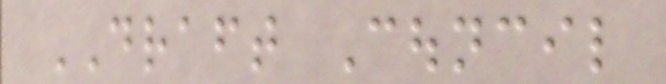DRAFT Council
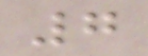7
